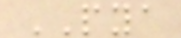PYA
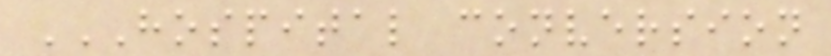HOSPITAL CONVERSION
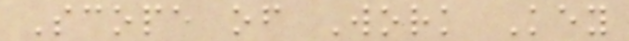Scope of Work Key
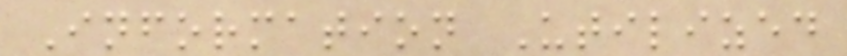Information Utilized
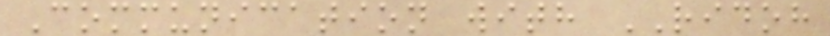Communication with RIDOH
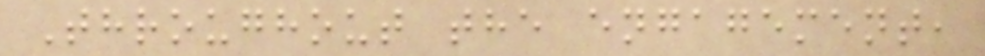Throughout the engagement,
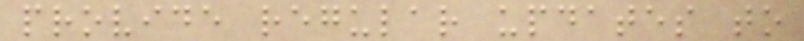provide regular updates to
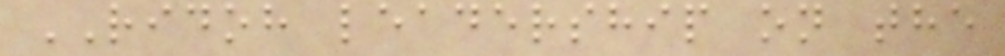RIDOH leadership on the
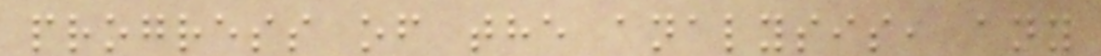progress of the analysis, any
